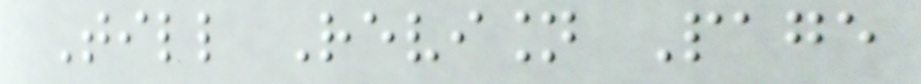Till Revision Page
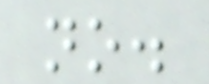no.
